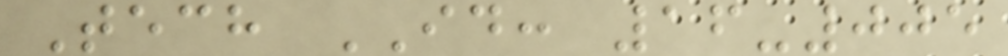Tech ID: 16-005
